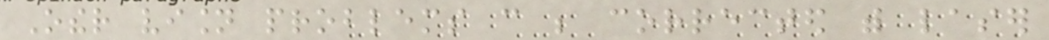Other vision problems can be corrected with laser
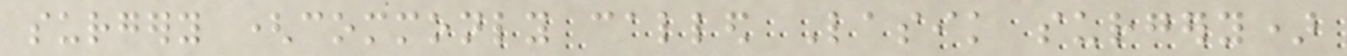surgery (commonly called Lasik surgery)
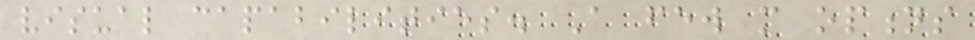visual capabilities. A few more options
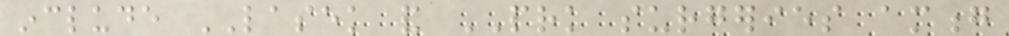include LASEK and PRK surgeries among
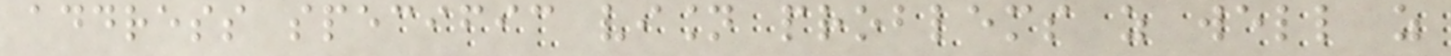address specific vision problems as well as
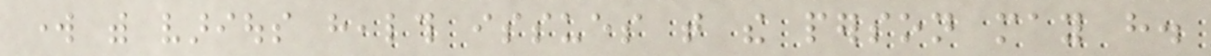work with various health issues that the person may have.
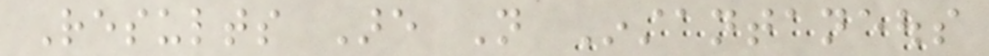Results Are Not Instantaneous
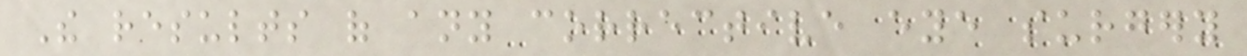The results of any corrective eye surgery
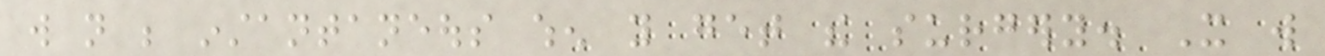will not be instantaneous when you get the surgery. It will
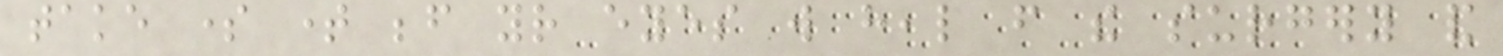take some time before your eyes will heal from the surgery and
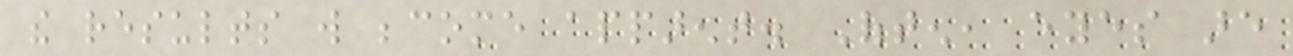the results will become apparent. Often, eyes are
